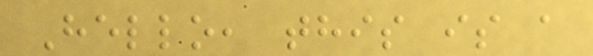Hello, this is a
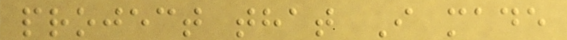project that I made
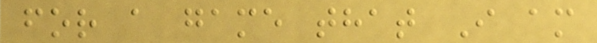for a game that I am
